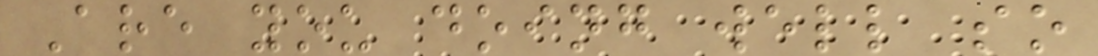Are you doing well so
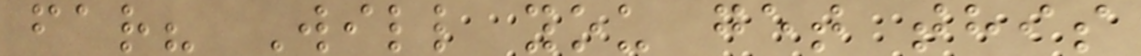far? Will you get this
